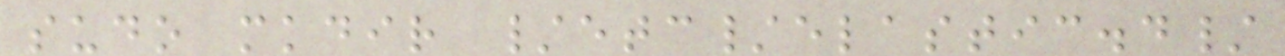sudo mkdir /etc/elastic.d/
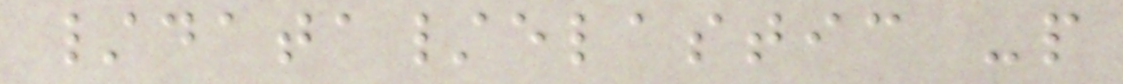/data/elastic -p
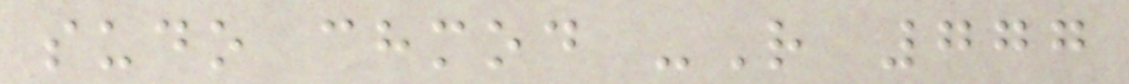sudo chmod -R 777
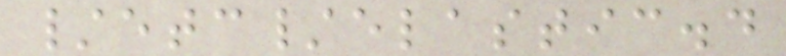/etc/elastic.d
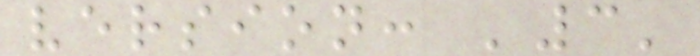version: '3'
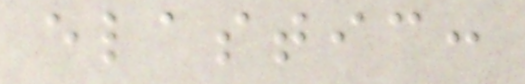elastic:
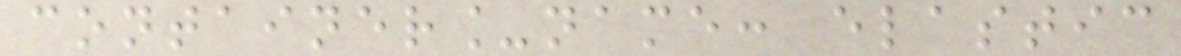container_name: elastic
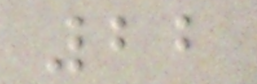22
